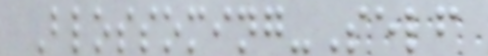Blossoming-Self
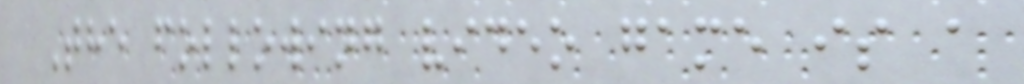The following video game is a
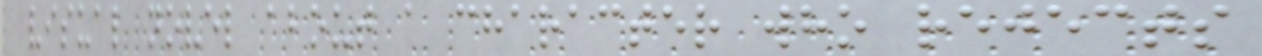visual novel about a character who rejects
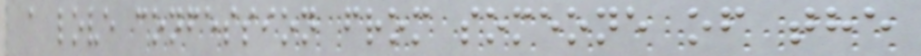a love confession from someone of the
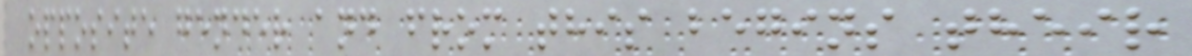opposite gender and from this begins their
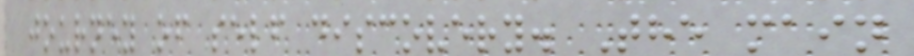journey of self discovery. The main
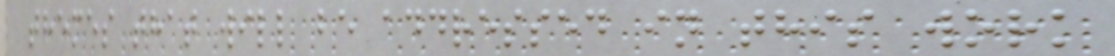themes that will be addressed in this work
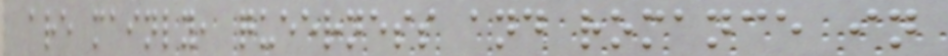are mainly, queerness and romance in
